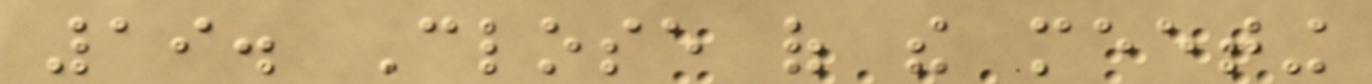19. Close of the meeting
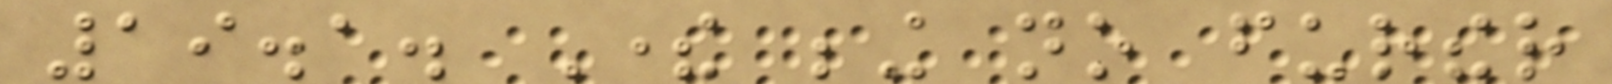19.1. There being no further
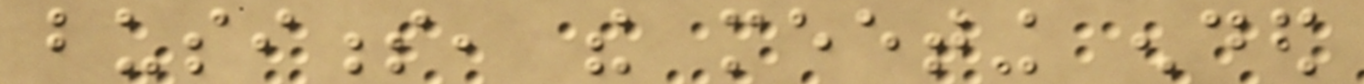business, the meeting ended
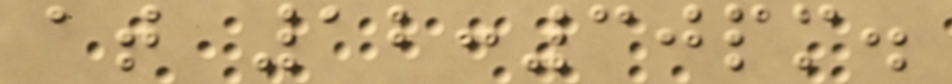at 12:30pm.
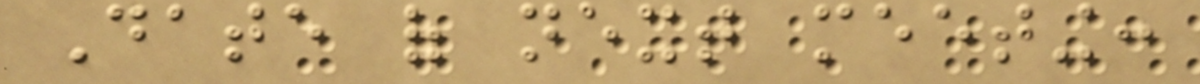Date of next meeting:
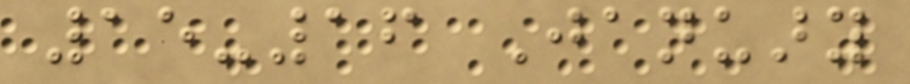15-16 January
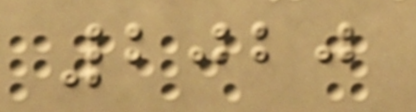2020
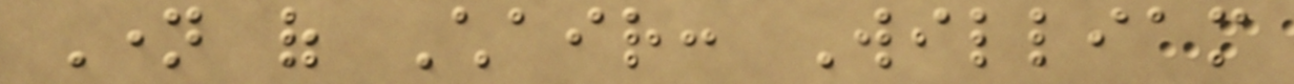Name of Chair: William
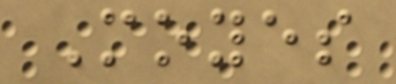Moyes
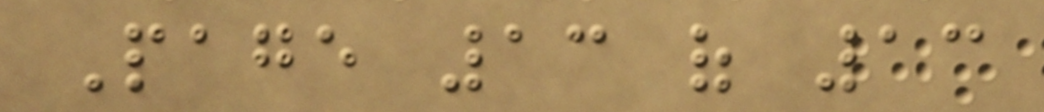Page 13 of 13
